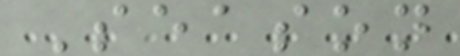Season
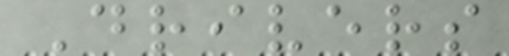Drivers
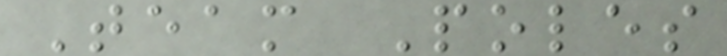Team Poles
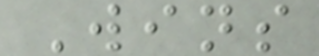Wins
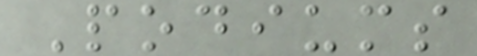Podiums
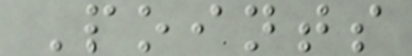Points
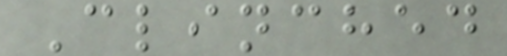Clinched
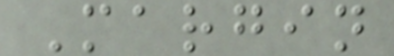Margin
